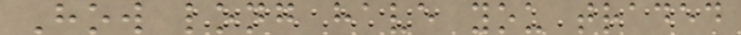How long have you traded
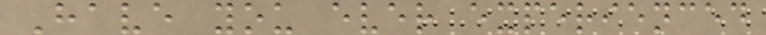Have you ever experienced
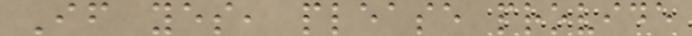If yes, please provide
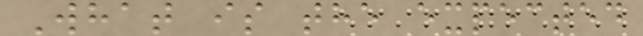What is the expected
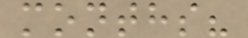months?
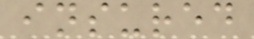insured
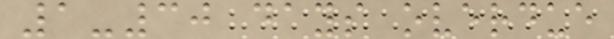1-30 days overdue
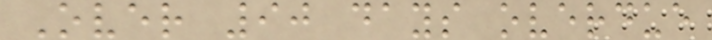Over 90 days overdue
